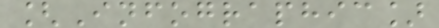[Infographic]
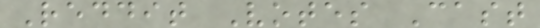Reddit Votes Cast
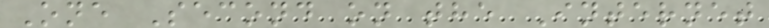One Second on the Internet
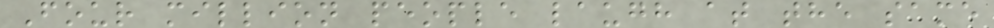Four million people laugh at the same
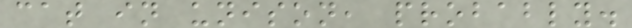cat in unison, probably.
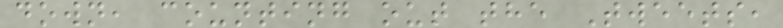down, counting out the Tweets,
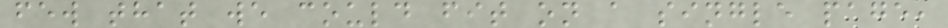few that we could fit on a single page,
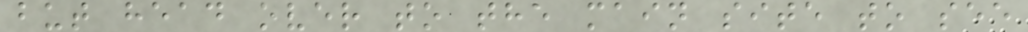but head over to the main site to see
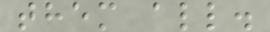them all.
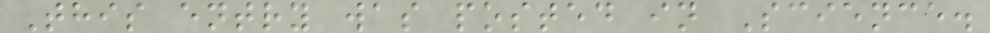This entry was posted in Science.
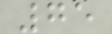75
